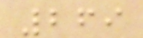269
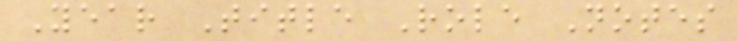Year Title Role Notes
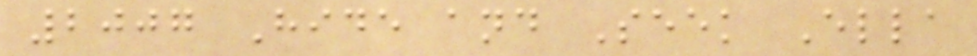2007 Hide and Seek Ella
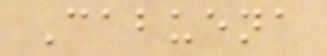Cabuena
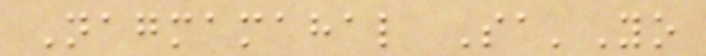Nagmamahal Sa'Yo
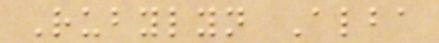Rubylyn Alba
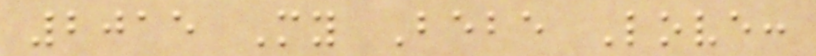2015 My Bebe Love:
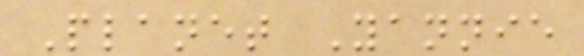Planet Yannie
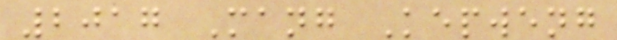2017 Mang Kepweng
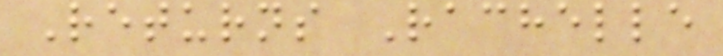Returns Rachelle
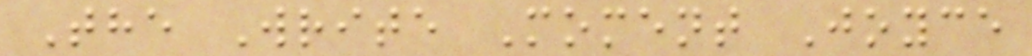The Write Moment Joyce
